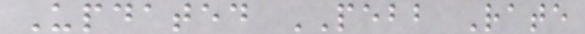Updated PEBB Rate
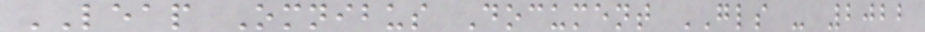LEAP Omnibus Document GLS - 2022
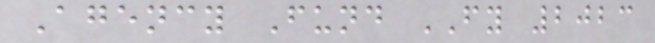Agency Fund FY 2023
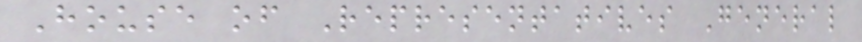House of Representatives General
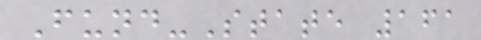Fund-State 161
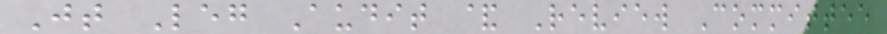Jt Leg Audit & Review Committee
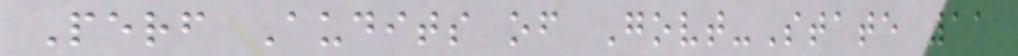Perf Audits of Govt-State 11
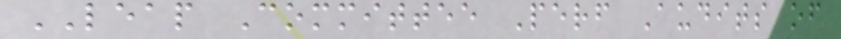LEAP Committee Perf Audits of
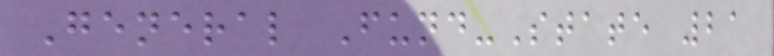General Fund-State 21
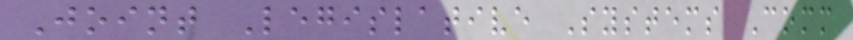Joint Legislative Systems Comm
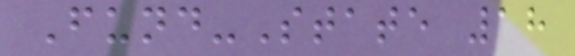Fund-State 18
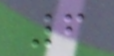6
